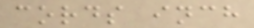cords inch
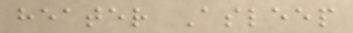heater Asleep
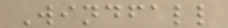Windfall
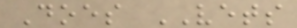Does VETS
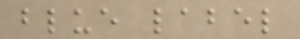blue label
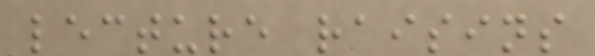lecture raisins
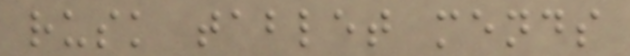rusk tablet mends
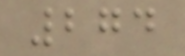274
